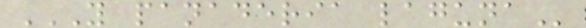Y PANADERIA LAGUNA
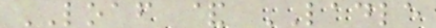LOAF & LADLE
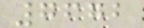7672
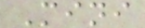Mini
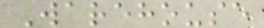Warehouse
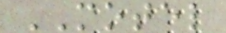MOTEL
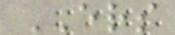ERS
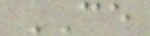CE
